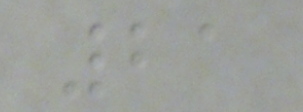21
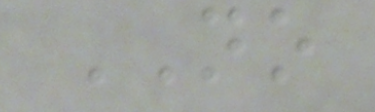NO
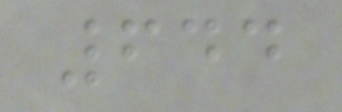644
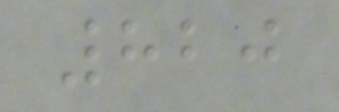820
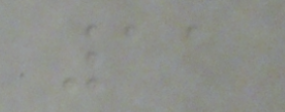11
